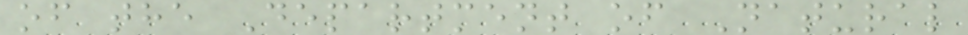of the Department of Natural
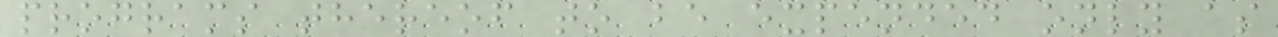programs thereof to be expended only as
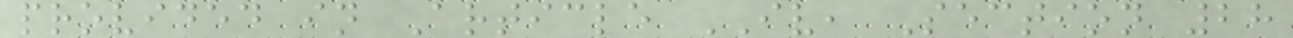provided in Article IV, Section 28
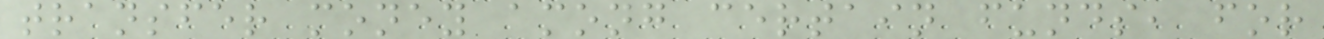transfer money among certain funds, for
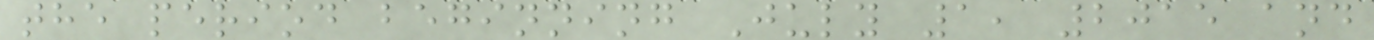the period beginning July 1, 2015 and
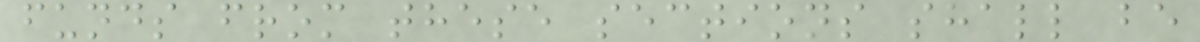funds from these sections shall be
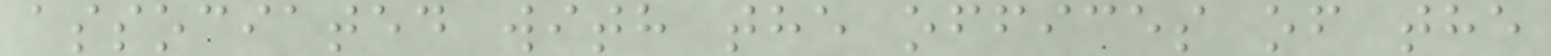associated with the offices of the
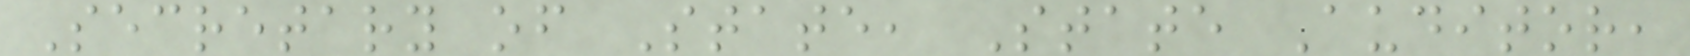Secretary of State, State Auditor,
